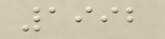1992
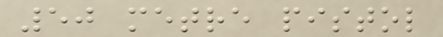50 metre pistol
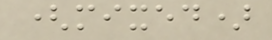(mixed)
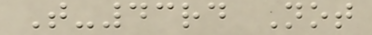T-43rd Not
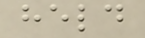held
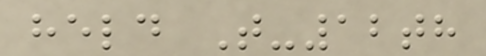held T-12th
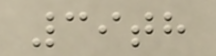39th
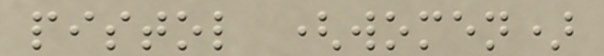pistol (women)
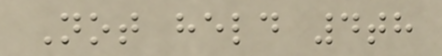Not held 4th
